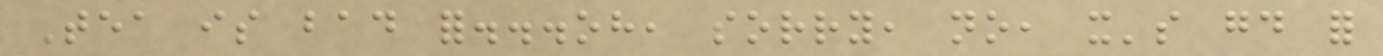Tea is bad for...oh, sorry, no, it's good for
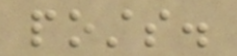posts.
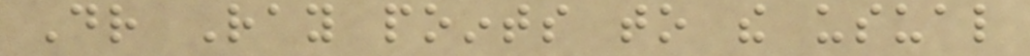Dr Ray points to the usual
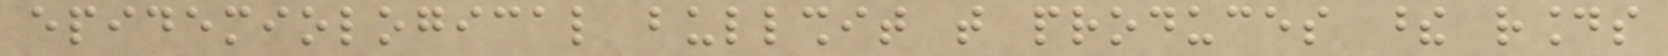epidemiological bullshit that produces these rounds
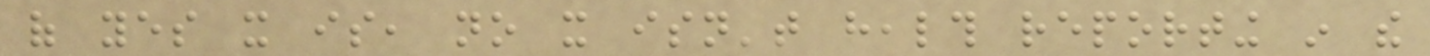of yes it is, no it isn't health reporting in the
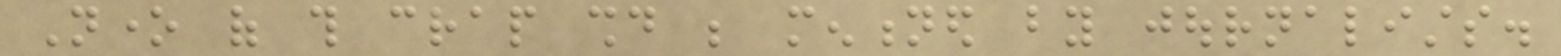None of this crap should be mentioned by journalists.
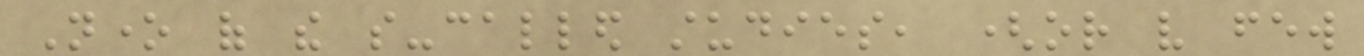None of the so-called studies, (or very few
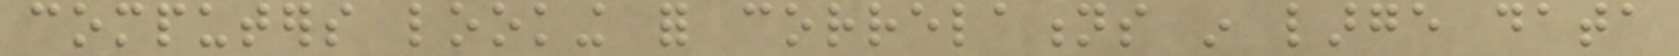computers looking for correlations in large data
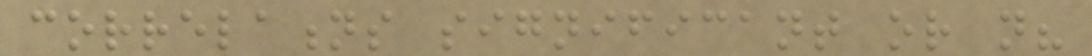correlations significant or not?
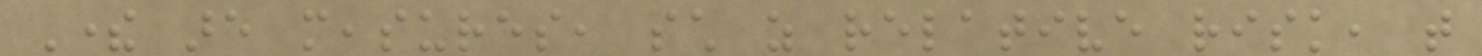There are measures, such as relative risk, that
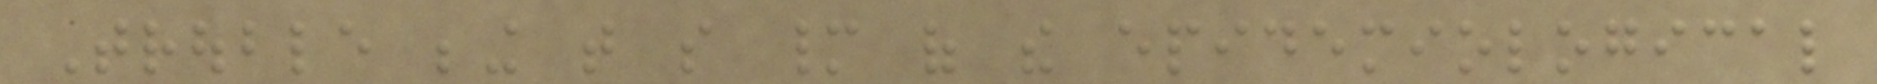Trouble being that so many of the epidemiological
